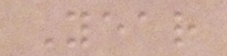Year
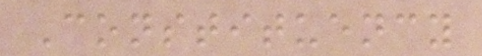Constituency
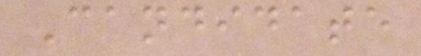Candidate
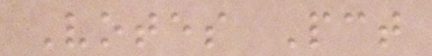Votes Pct
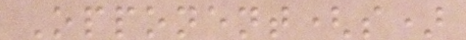Opponent(s)
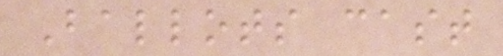Ballots cast
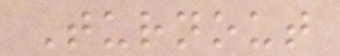Turnout
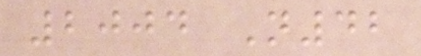2004 N42
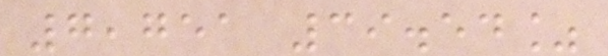7,751 39.54%
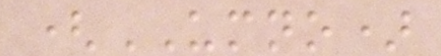(UMNO)
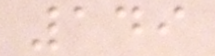149
